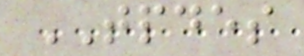TPDES
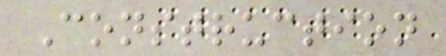Construction
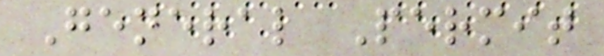General Permit
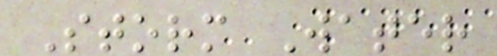Storm Water
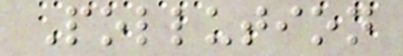Pollution
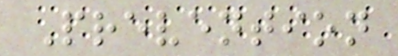Prevention
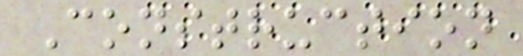Construction
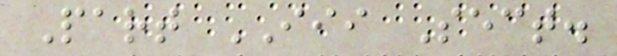Part III Sect.
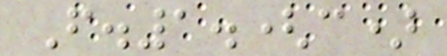F.1.(c)
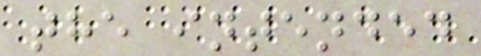the intended
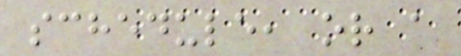schedule, or a
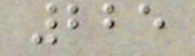225
